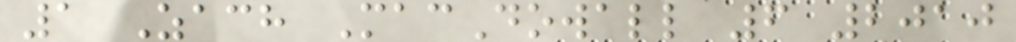1 Zach MacDowall 6 2010
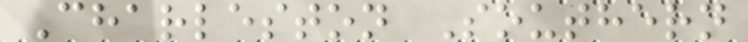Charleston Southern
